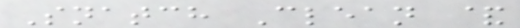Snatch Clean &
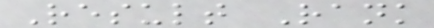Result Rank
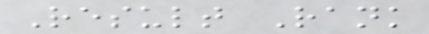Result Rank
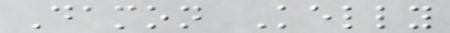Damon Kelly
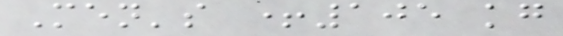Men's +105 kg
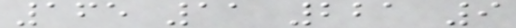165 11 221 9
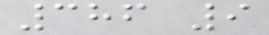386 9
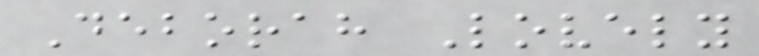Deborah Lovely
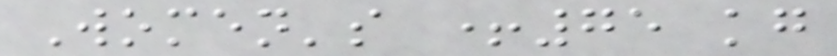Women's +75 kg
